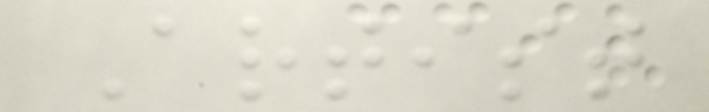Artist
